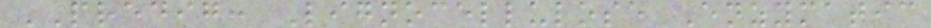PREDIG: Lignocellulose Enzymatic
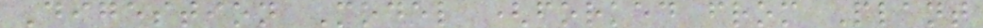Digestion Model (forked from Plant
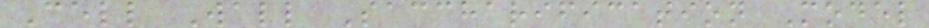Cell Wall Saccharification Model
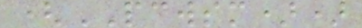(PCWSM))
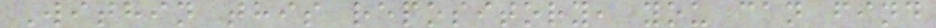Within this repository, you can find
